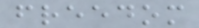freedom
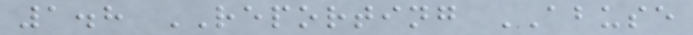1.8 REPORTING ABUSE
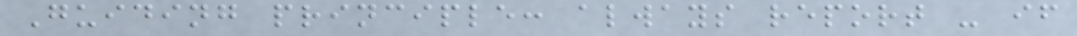Guiding principle: always report - if
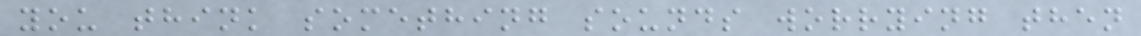you think something sounds worrying then
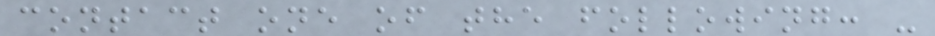contact one of the following: -
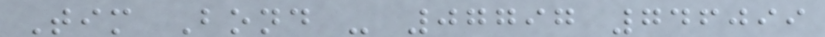Tim Bond - 07797 746099
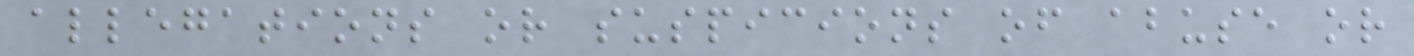allegations or suspicions of abuse or
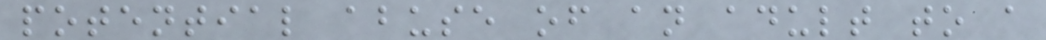potential abuse of an adult to a
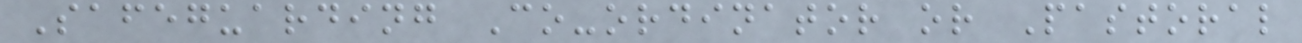Safeguarding Co-ordinator or Pastoral
